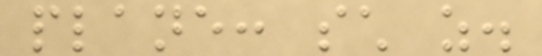plane: such as.
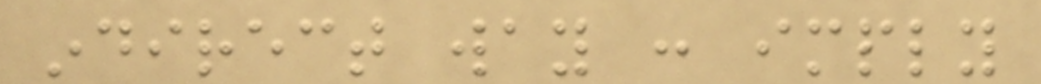indirect way : imply
